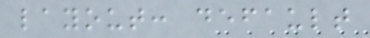layout: default
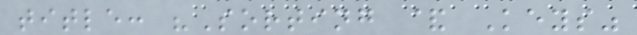title: "Sorting & Keys"
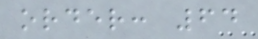order: 64
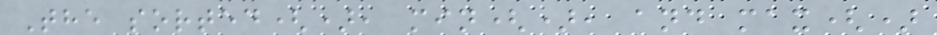The sorted(), min(), and max()
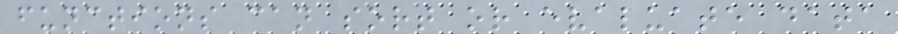functions can sort or evaluate data
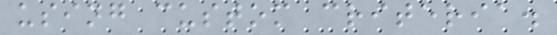using custom criteria.
